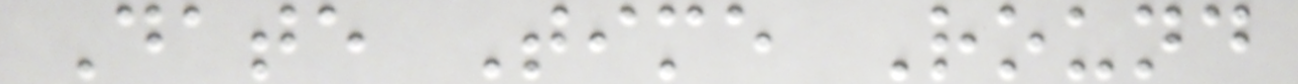Date Time Round
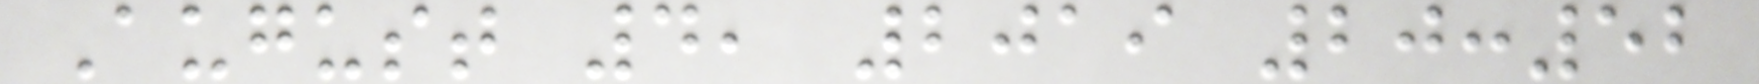August 4, 2019 20:52
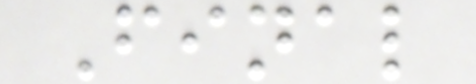Final
